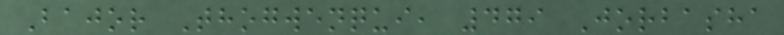Bajor Thogwenqui, 479 Jorbasha
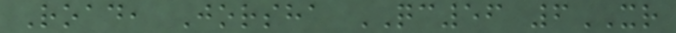Road, Jorsha QC56 6XR
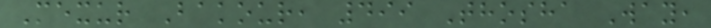Mexur Bakour, 499 Thosha Way,
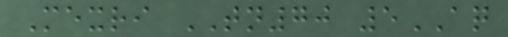Mexri TN70 5AQ
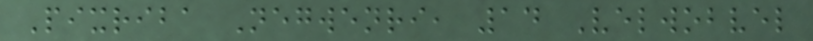Pixriba Negwenri, 14 Velwobvel
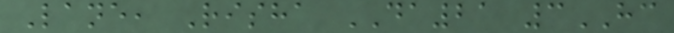Lane, Risha DA21 3HC
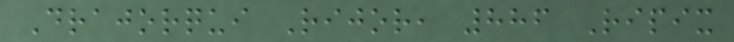Drajorqui Rijor, 886 Ripix
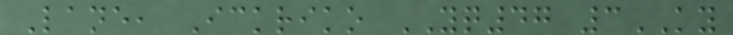Lane, Ickriko YQ47 3KY
